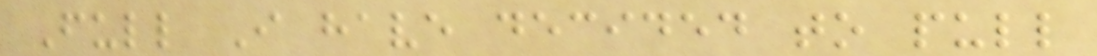Full I have decided to pull
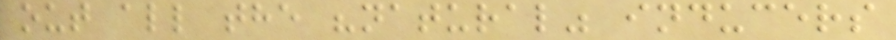out all the "natural" inducers
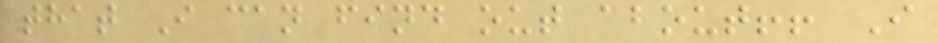that I can find out about!! I
